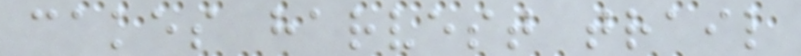cakes harvest trail
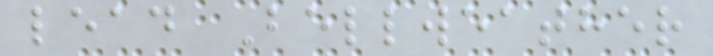lead Bellweather
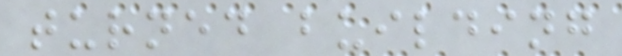turned building
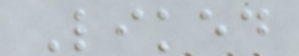Liked
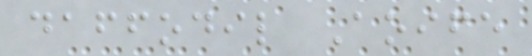daffodil Aoife
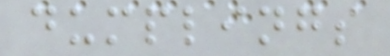dumplings
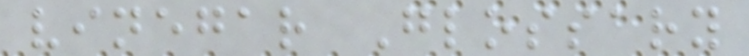vinegar Glossary
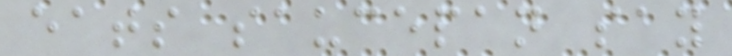eats saucepan say
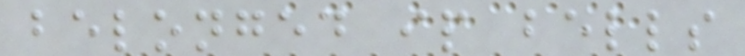belonged ip bells
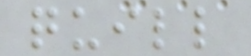quill
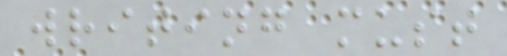writing must
